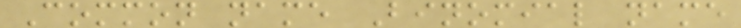Common name Binomial name
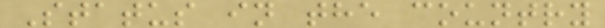Status in the country
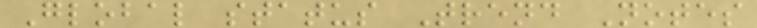Global status Trend Notes
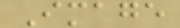Image
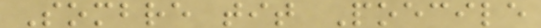Sombre tit Poecile
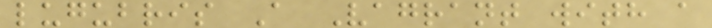lugubris A Vagrant with a
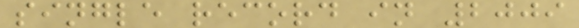single record in 2009
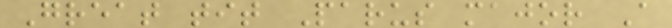Great tit Parus major A
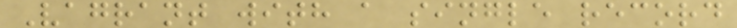Vagrant with a single record
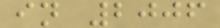in 2006
